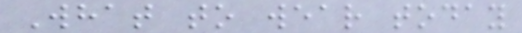What to wear today
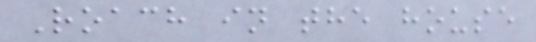Roach in the house
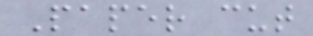Paper cut
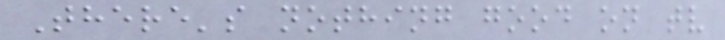There's nothing good on tv
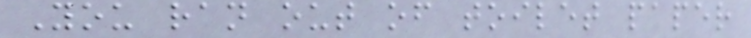You ran out of toilet paper
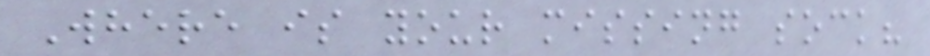Where is your missing sock?
